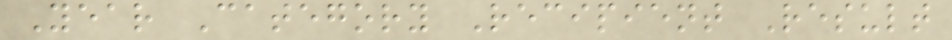Year Category Recipient Result
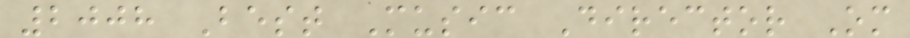2008 Best Music Director Om
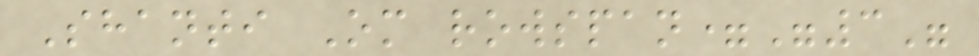Shanti Om rowspan="3"
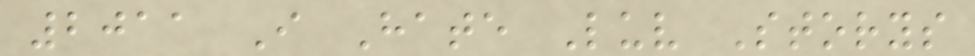2011 I Hate Luv Storys
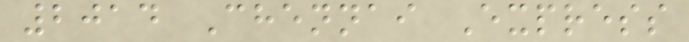2014 Chennai Express
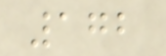172
